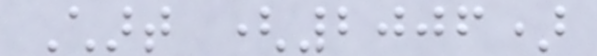Chart (2006)
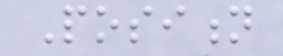Position
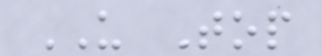US Top
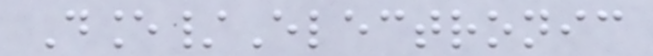Dance/Electronic
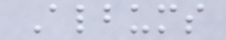Albums
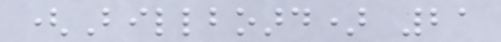(Billboard) 21
